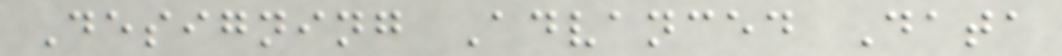Designing Advanced Data
